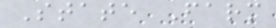State Farm
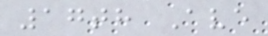17th Ave
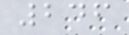246
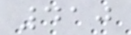410
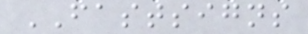FASTSIGNS
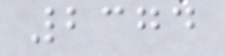2374
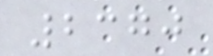2370
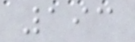193
